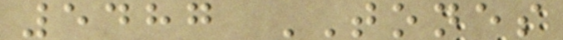5487 TONES
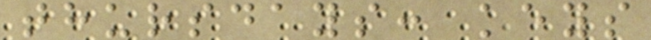thursdays: keys
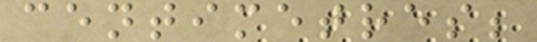centimetres;
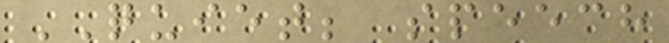QUIET; speech
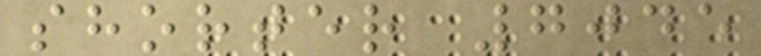shorter 7045
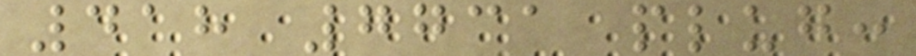418 7731 plug:
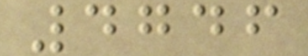4746
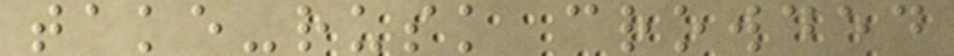take-rusk crowded
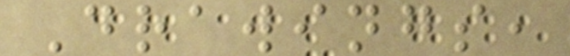Drawings,
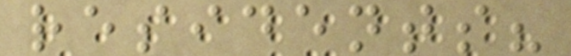residents?
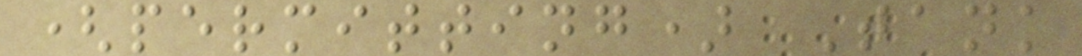(permitting) Tank
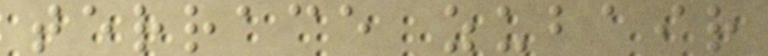terrace zubair
